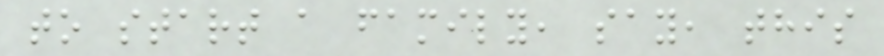to start a family, say, this
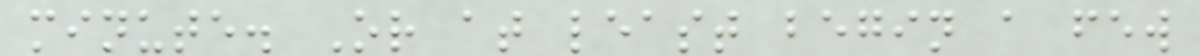minute. Or at least begin a few
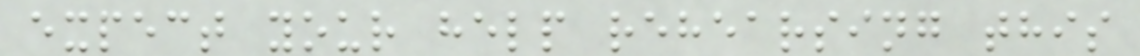expect your help rehearsing this
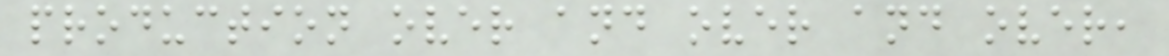production over and over and over,
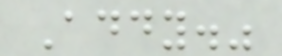Addy."
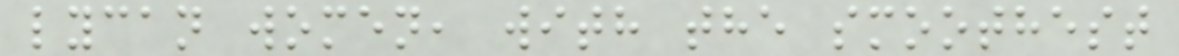lycan women, with the smoothest
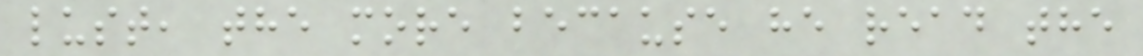lust, the more because he read the
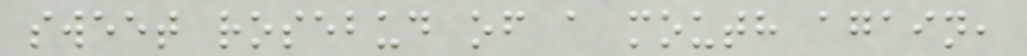sweet rosebud of a mouth again,
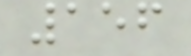156
